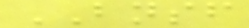BNSF
